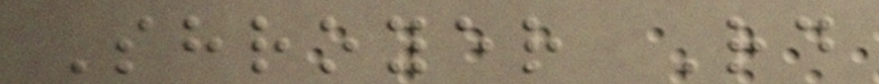Shroyer Rd
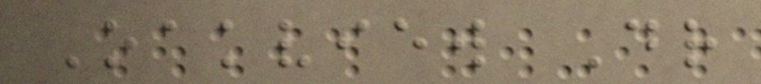Oakview Dr
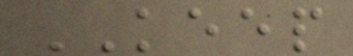KEEP
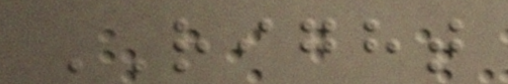RIGHT
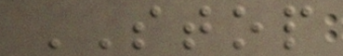STOP
